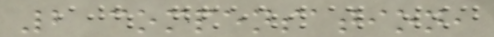2 compensation,
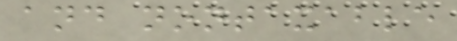and nontaxable
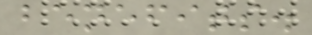benefits.
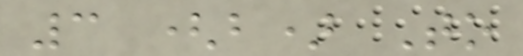3 (b) To
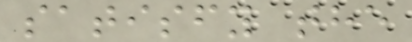satisfy the
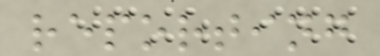reporting
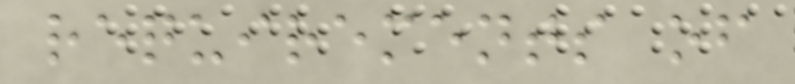requirements of
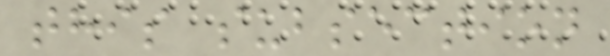this subsection
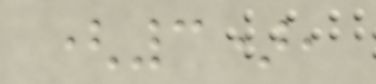(3),
